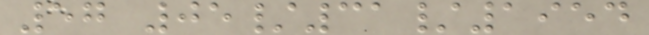57 05/31/1954
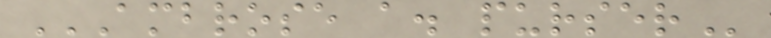AMBROSE A. PURSER
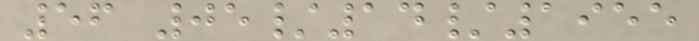56 05/14/1955
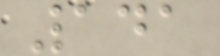141
